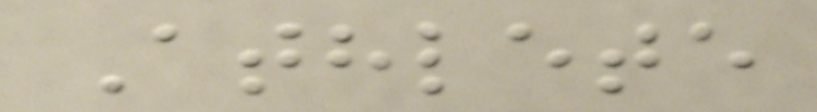Athlete
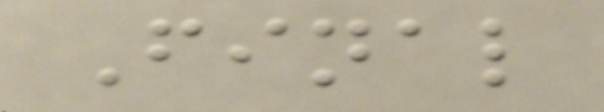Final
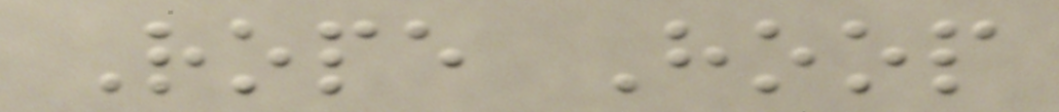Rope Hoop
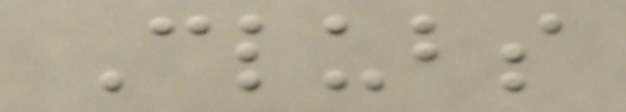Clubs
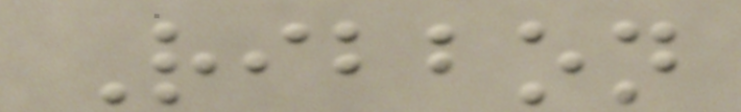Ribbon
